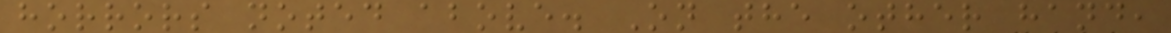horrors noted above. On the other hand,
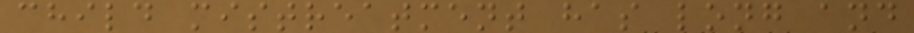child mistreatment has long and
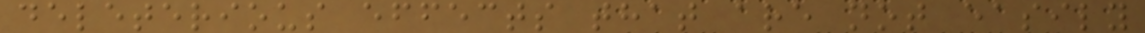deleterious effects that are not easily
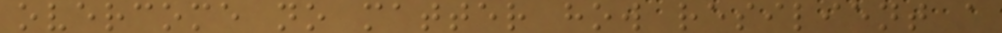overcome no matter how resilient a
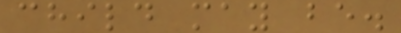child may be.
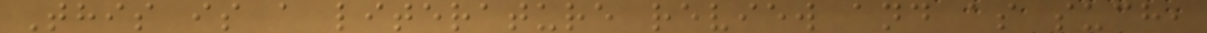This is a literature review and as such,
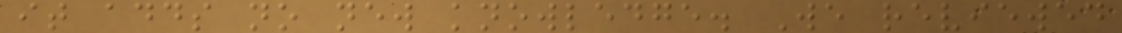it adds no new knowledge. We reviewed
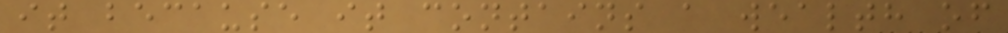it because it contains a wealth of
